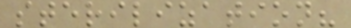sterilization?
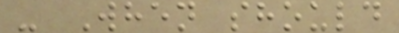- When should
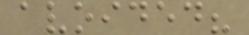avoided?
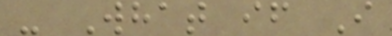- What if I
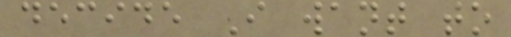decide I want to
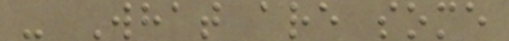- What are some
